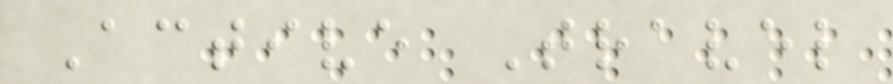Active Travel
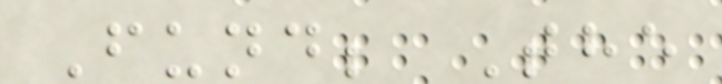Fund; The
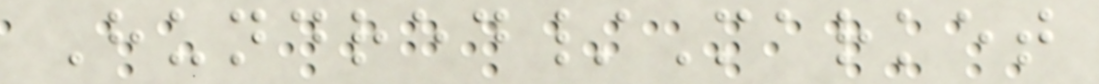Hundred/Market
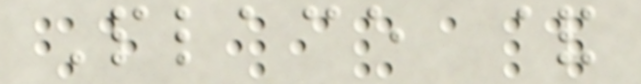Place &
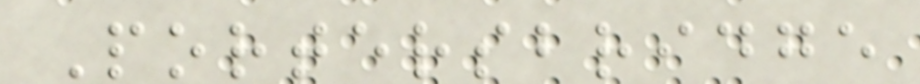Portersbridge
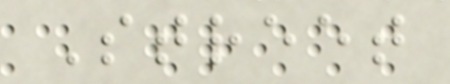Street
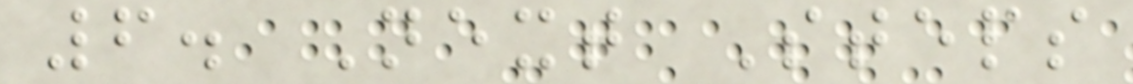6. Next Steps
